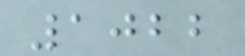1022
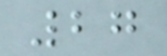27
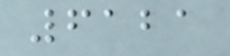6121
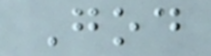God
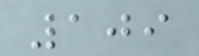109
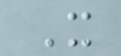X
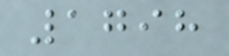1798
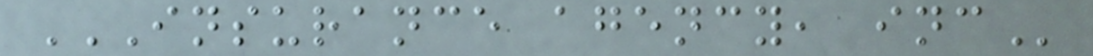INSURANCE AGENCY, INC
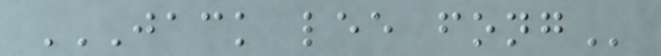JACK LEE FONG
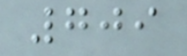709
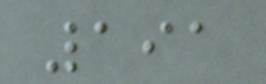191
